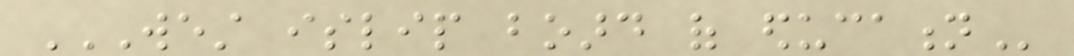WEST ISLIP BOARD OF EDUCATION
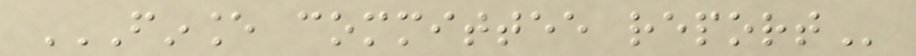FINANCE COMMITTEE REPORT
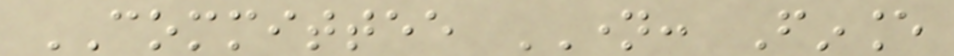COMMITTEE NAME: Finance
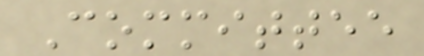Committee
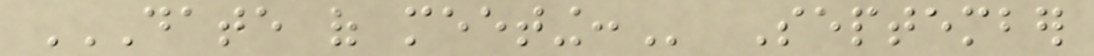DATE OF MEETING: September
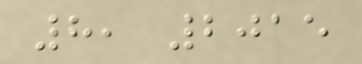8, 2015
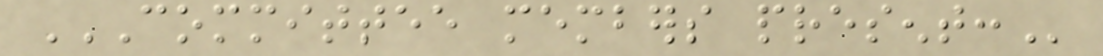COMMITTEE MEMBERS PRESENT:
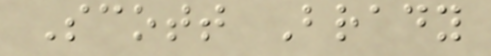Scott Brady
